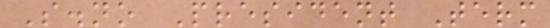S.no President Term
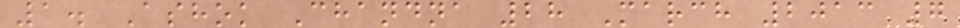1. Ashok Chandna 28 March 2013 7
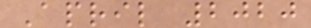April 2020
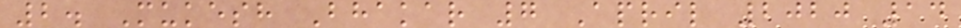2. Mukesh Bhakar 7 April 2020 14
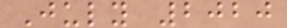July 2020
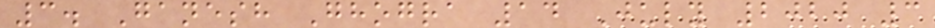3. Ganesh Ghogra 14 July 2020 3
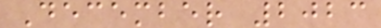December 2023
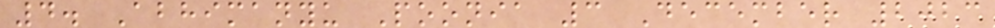4. Abhimanyu Poonia 3 December 2023
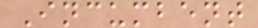Incumbent
